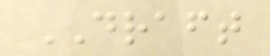DRAFT
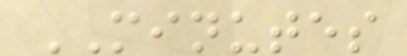MINUTES
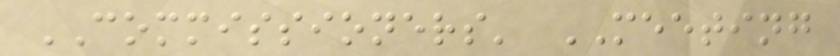COMMISSIONERS' MEETING
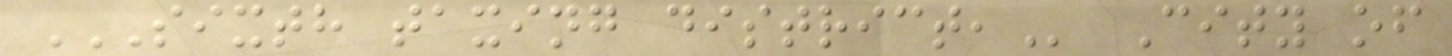SIXTH TAXING DISTRICT, City of
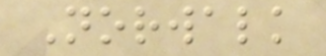Norwalk
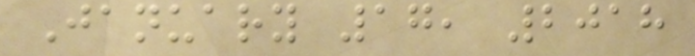January 17, 2018
